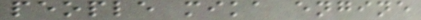people mika engine
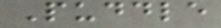Puddle
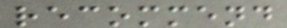recommend
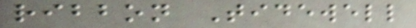ribbon Tidewell
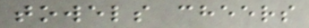towels cheers
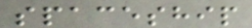spaceship
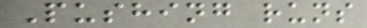Pushing runs
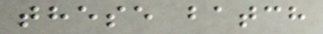these batch
